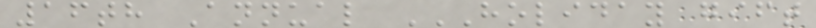16th Annual HOLIDAY GIFT
